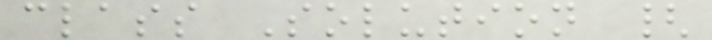class Solution {
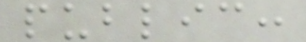public:
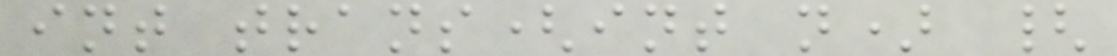int trans(int n) {
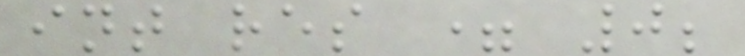int res = 0;
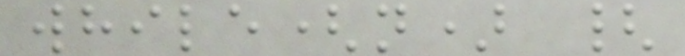while(n) {
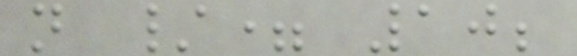n /= 10;
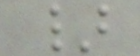}
